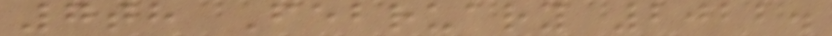7th February 2022.
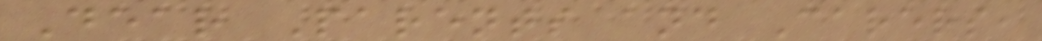Dear Parents and Carers,
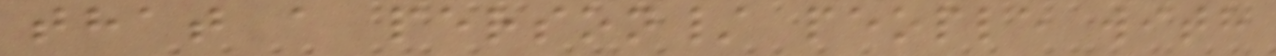that a person/ people with
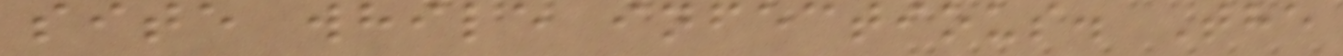site while infectious. The
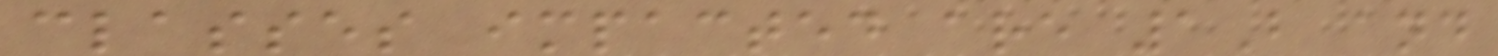classes impacted are 1B and
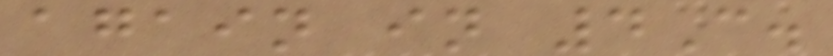again in 4C.
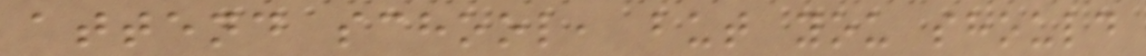attend school, but you should
